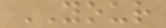YOUR
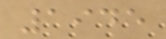1945
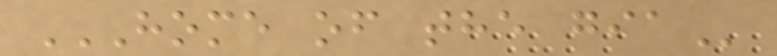HOME OF THE GIA
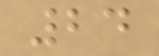24
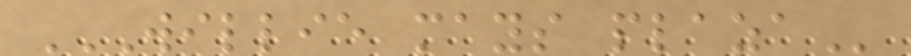WILLIE MAYS PLAZA
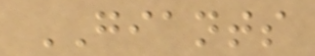GIANTS
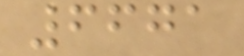6671
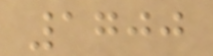1700
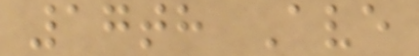17th Ave
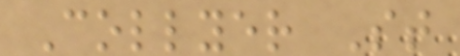Collyer St
